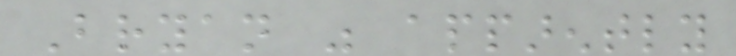Bryan was apparently
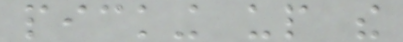picking up the
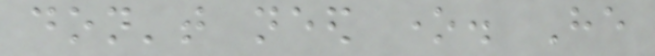don't need one. He
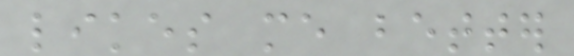likes me better
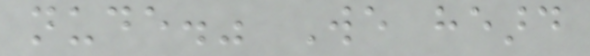nude." We heard
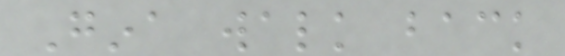Gina walk back
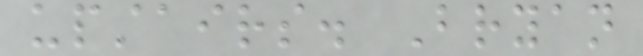upstairs. Bryan
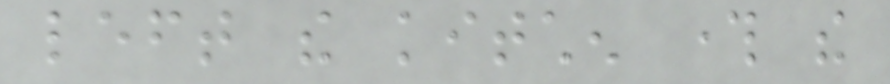left the kitchen through the
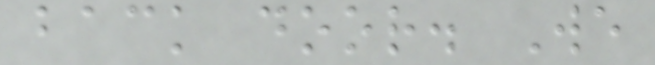back door. We
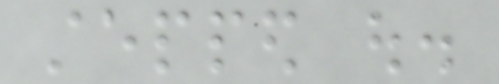stepped out.
